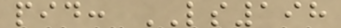pid: LS198
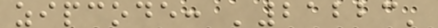zipcode: '21223'
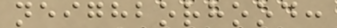neighborhood:
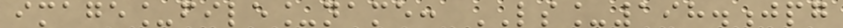image_file_name: LS_198.jpg
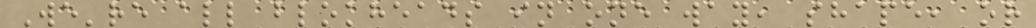We're all blokheads in one way, shape, or
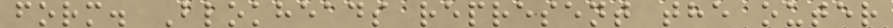form. Blokheads represent the outer
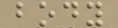body
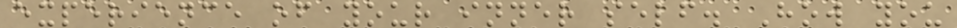experience of your inner self. How you
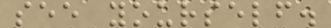see yourself.
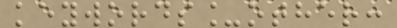keywords_other:
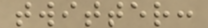twitter:
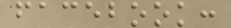facebook:
